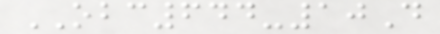OBC644-10D
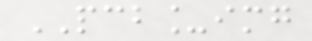PCB_img
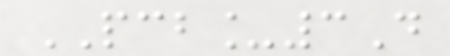PCB_3D
